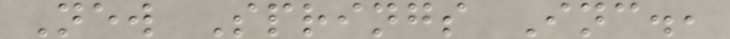New Springs Inc.,
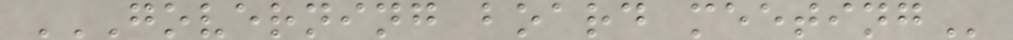GOVERNING BOARD MEETING
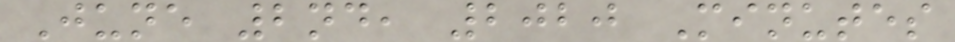June 2nd, 2020 Minutes
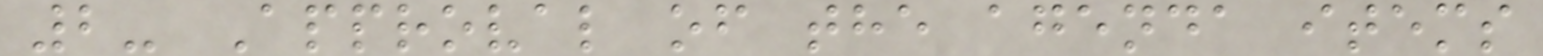2- Approval of the agenda items
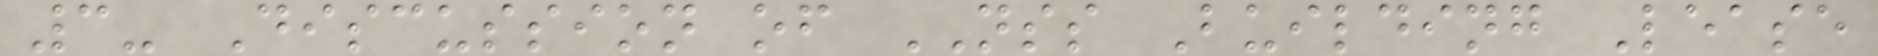3- Discussion of NSS Building Lease
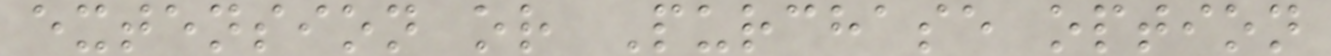extension or Purchase option
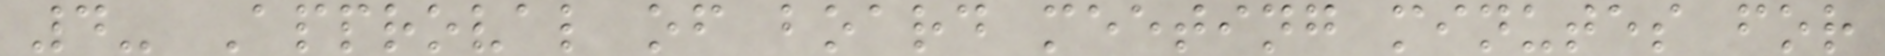4- Approval of board meeting minutes for
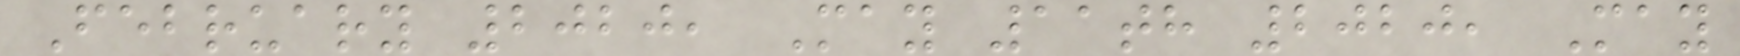February 2020, May 11th 2020, May
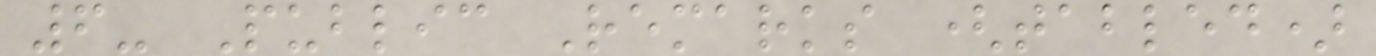6- Public Remarks (tabled)
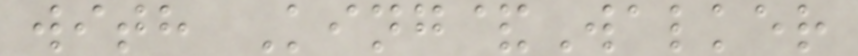with King&Walker
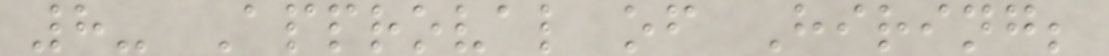8- Approval of Hiring;
